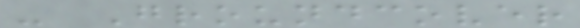- Groundcover
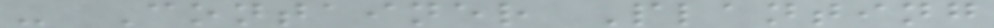- Container Planting
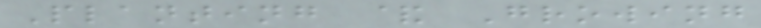Planting & Growing
